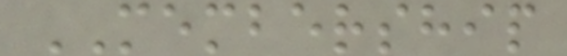MEMBERSHIP
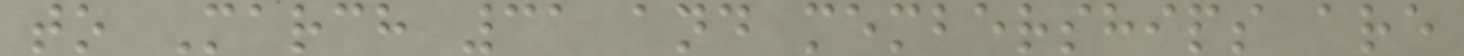to March 31 and memberships are
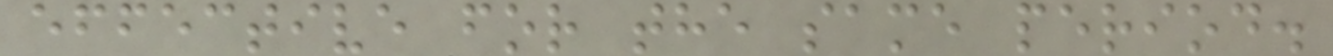effective for the same period.
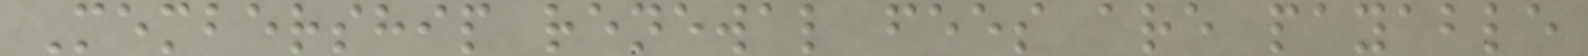Membership renewal fees are payable
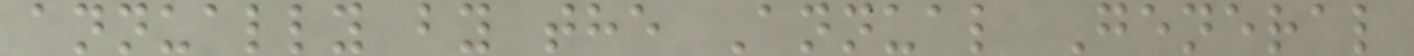annually by the Annual General
